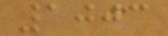1003
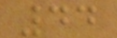44
